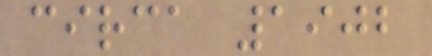circa 1902
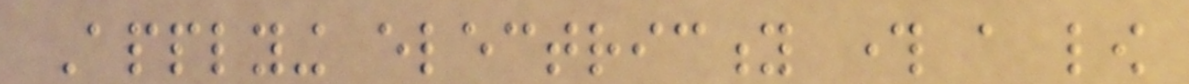Applying electricity through a low
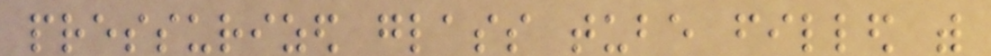pressurized glass tube filled with
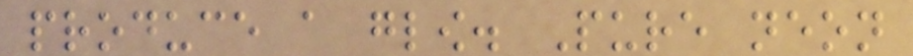produce a glow. Pure neon
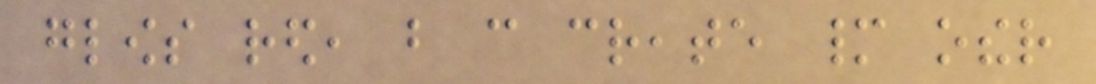glows red, but can create many other
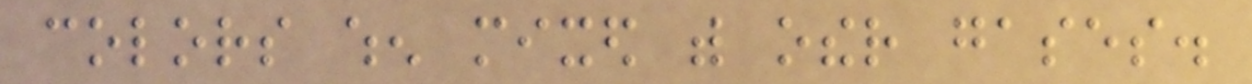colors when mixed with other gases.
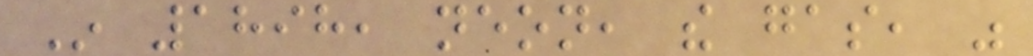In 1898, neon, the gas, was
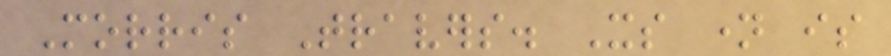Morris Travers. Its name is
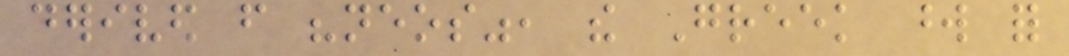derived from "neos", the Greek word for
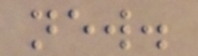new.
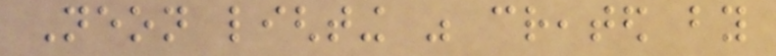Neon lighting was created by
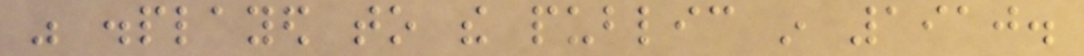was displayed to the public in 1910.
